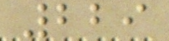229
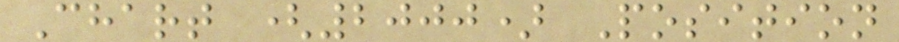Chart (2000) Position
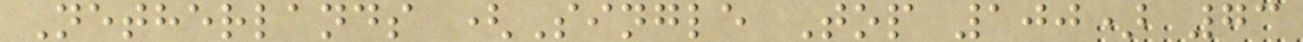Netherlands (Single Top 100) 73
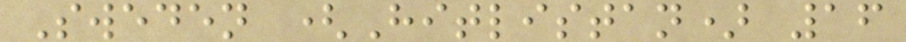Sweden (Hitlistan) 16
